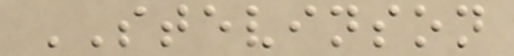STEVINSON
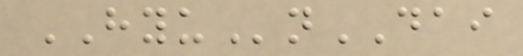HYUnDAI
